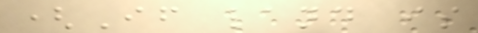(If land is
